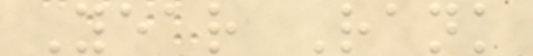Year Rank
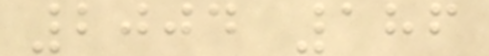2004 186
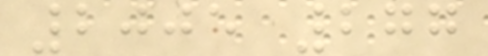2005 277
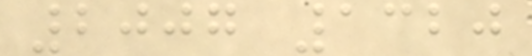2007 1320
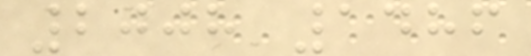2008 1486
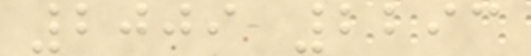2009 2293
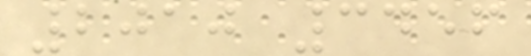2010 3456
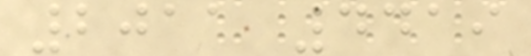2011 4419
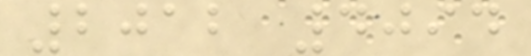2012 4094
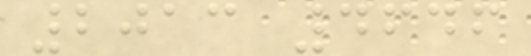2013 4646
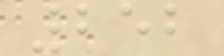252
